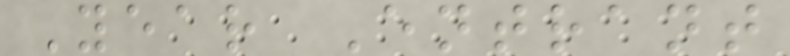Year Entrant
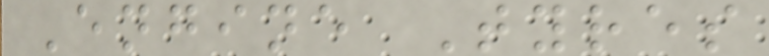Engine Tyres
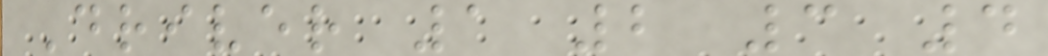Driver 1 2 3 4
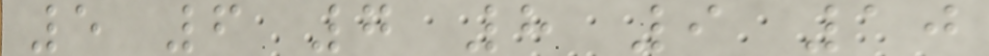5 6 7 8 9 10
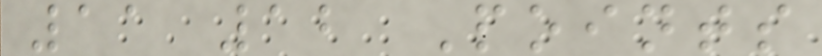11 12 Points
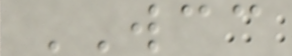WCC
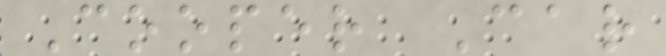Cooper Car
